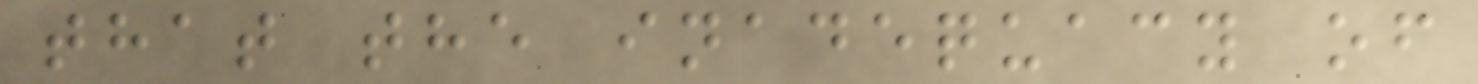that the inadequacy of
